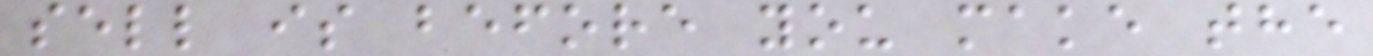sell is before you make the
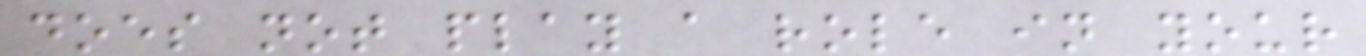does not play a role in your
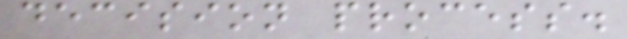decision process.
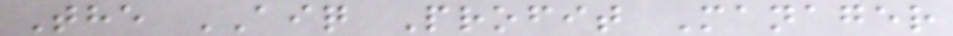The AIQ Profit Manager
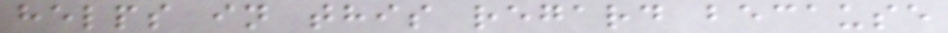helps in this regard because
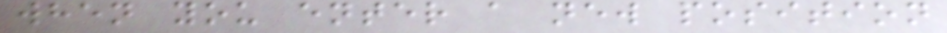when you enter a new position
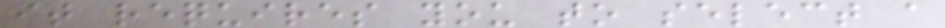it requires you to select a
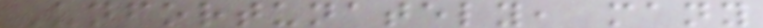Unfortunately, many
